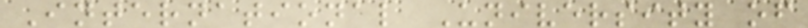International University of
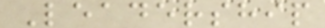Leadership
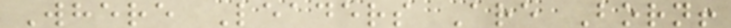Where Leaders Are Born!
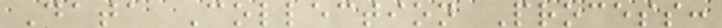Data Collection Process:
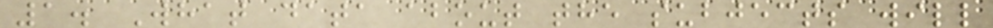1. What data about the subjects will
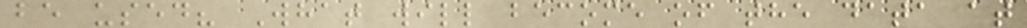be used? What will become of the data at
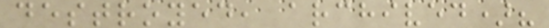destroyed, archived)?
